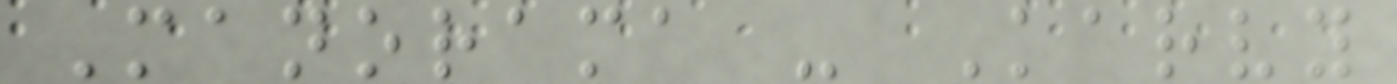Manorama - Karvy
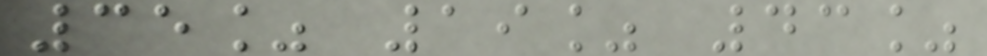35% 19% 43%
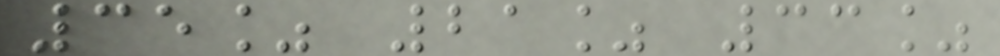35% 21% 33%
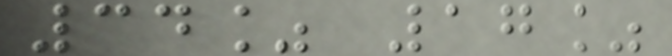34% 17%
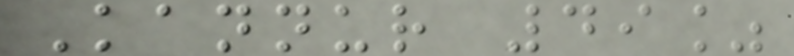Kannur 49%
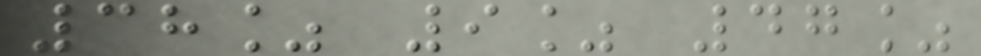38% 9% 47%
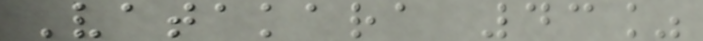Vatakara 43%
